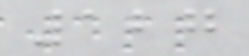127
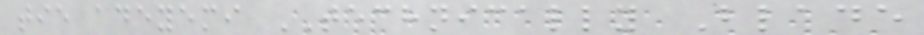tie adeyemi TECHNICALLY Blade
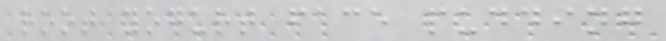root yogurt face pudding
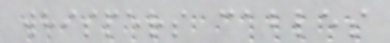whispers cables
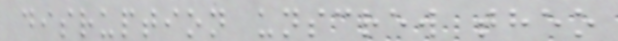disruption unscrew theo
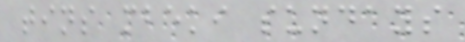tins mbeki sundays
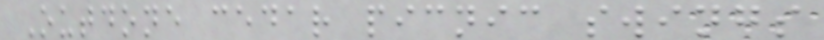Outdone cedar picnic swings
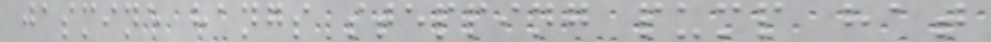jasmine hangs stepping pump hat
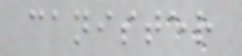canister
